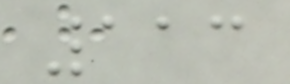113
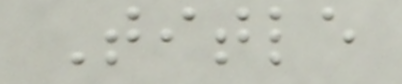Title
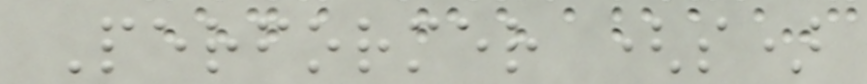Performer (s)
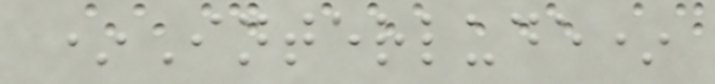*Interlude*
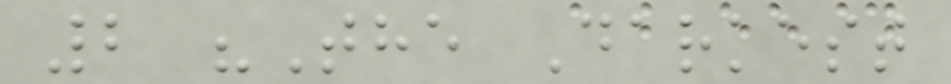2 "The Darkest
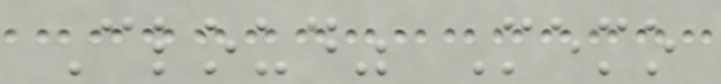Cloud" Memo
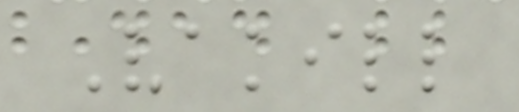Vakill
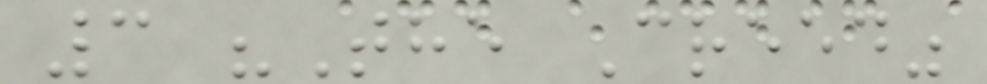3 "The Creed"
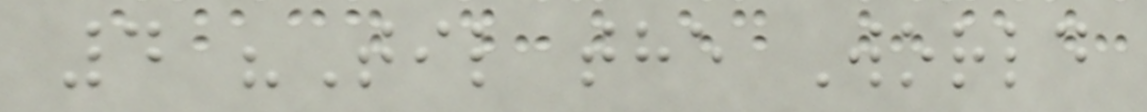4 "Til the World
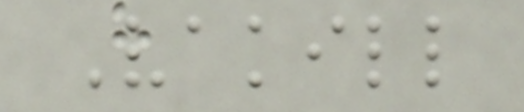Vakill
